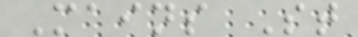Mains St
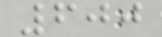600
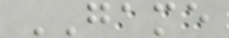GAME
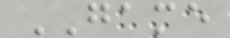GAME
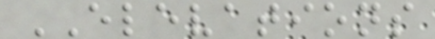ELEVATIONS
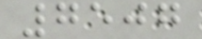7507
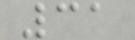31
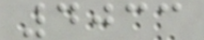4033
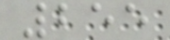255
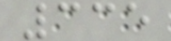335
